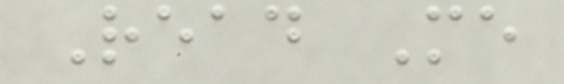Read Me
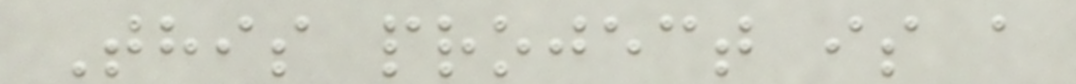This project is a
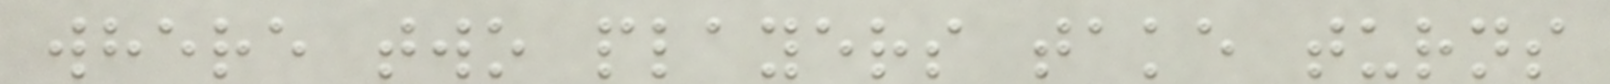where two players take turns
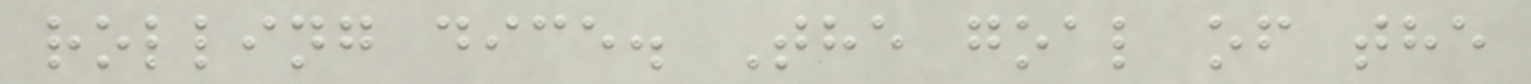rolling dice. The goal of the
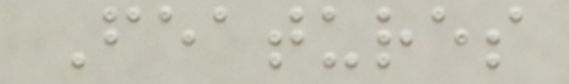Features
